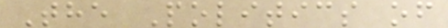The Politics of
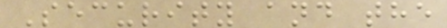Security and the
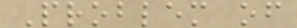Problem of
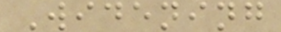Widening
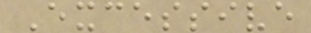Excessive
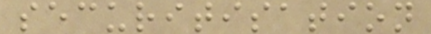securitisation
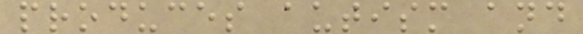produces autism and
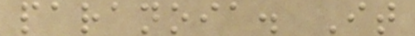paranoia. It
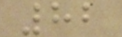82
